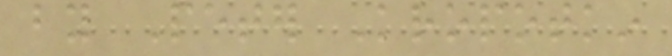by Peter Kropotkin
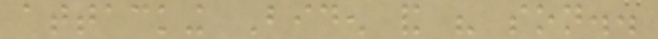attacking Biden and his son..
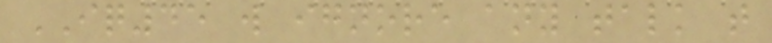IQ45 will ignore any talk that
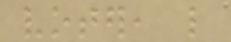voter, like
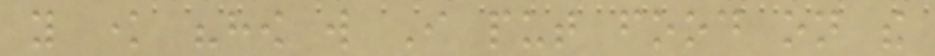you know "how will I put food on the
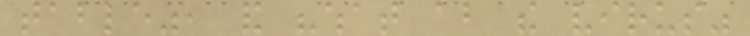table", and "what about the virus"
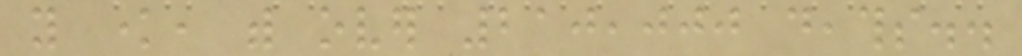you know, with over 210,000 deaths..
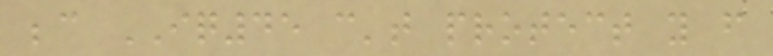because IQ45 can't protect you from
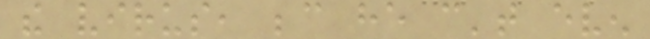the virus, because he can't even
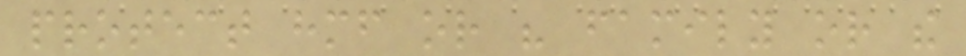protect himself or his family or the
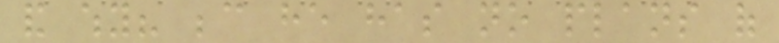and why? because he has no plans of
